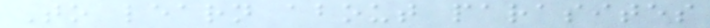To learn about parasites
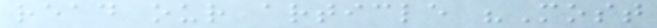read our article "Most
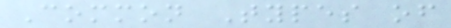Common Types of
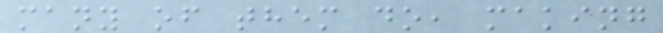many of them do, making
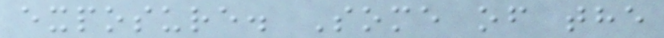exposure. Some of the
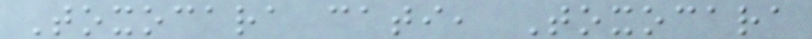Toxocara cati, Toxocara
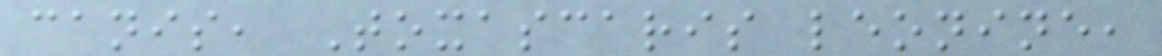canis, Toxascaris leonine,
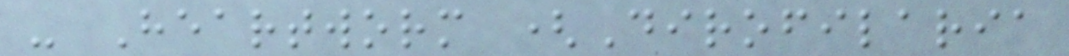- Heartworm (Dirofilaria
